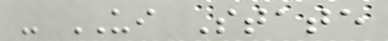- UI State
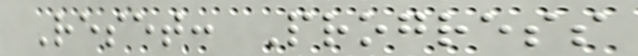Reset: Progress
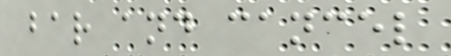bar and cancel
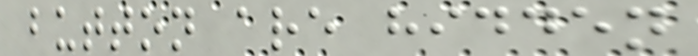button are hidden
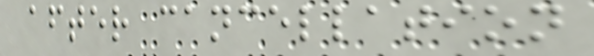after cancellation
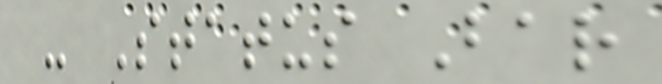- Status Bar
